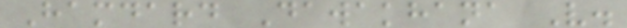Hamdard Dawakhana V.
